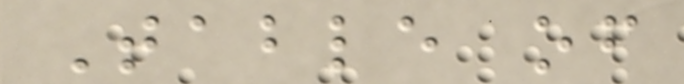Table of
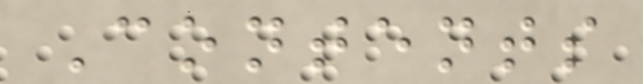Contents
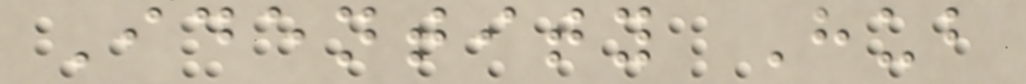Identity Hub
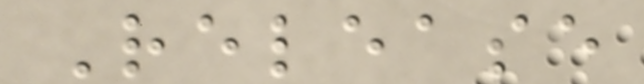Release
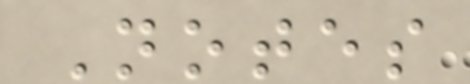Notes
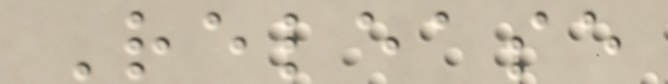Release
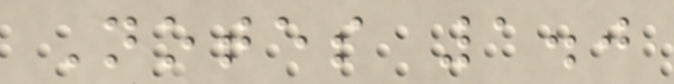Notes 1.0
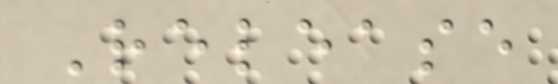Release
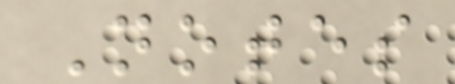Notes
